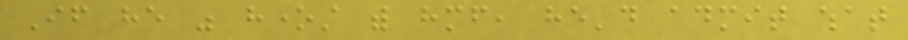If he was honest with himself, he'd admit what
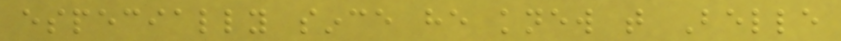especially since he knew that Belle
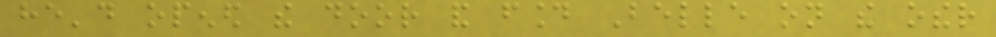he'd opened the door and found Belle on the other
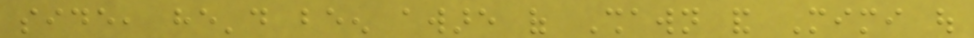side, he'd been aware of Shawn and Mimi out
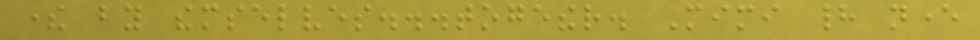there by themselves...together. Mimi had never
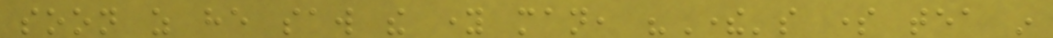soon as he saw the young man, "There's some tea in
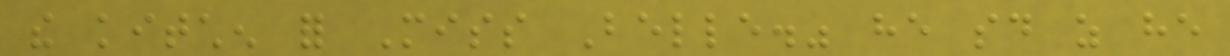the kitchen for Miss Belle." he said as he
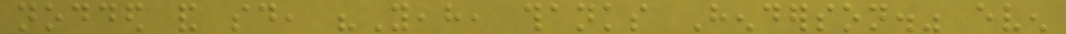nodded and said, "Yeah, thanks Henderson." even
